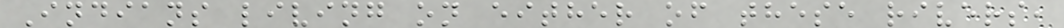Indians living on either of these rivers,
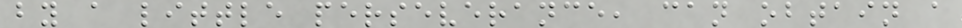by a little perseverance, can obtain a
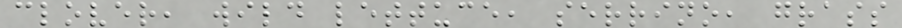clover, wild lettuce, serrino, grass
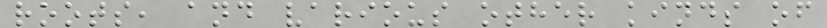roots, and various other kinds of
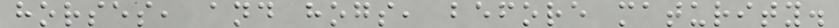horses, and hogs, before maturity.
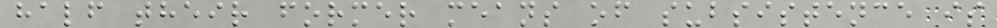half their former means of subsistence is
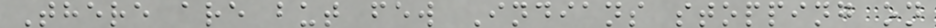There are but few Indians stopping on
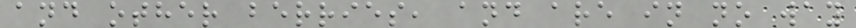and other berries, and are in no way
